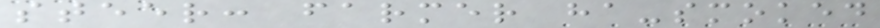steer: farmer ha-smoked
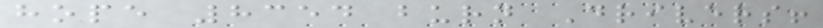hope 8354 burn Drivers!
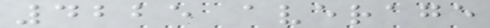4225 average
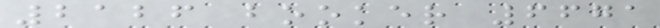2126 booker 6671
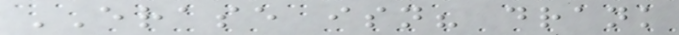ERASE isn? drank
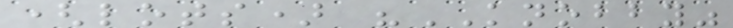(lots) "KNOBBY"
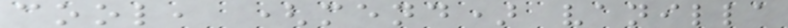cool, (mend) vanilla
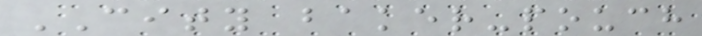CITY baker-pouch
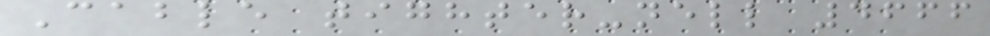Cable tighter-nell 4666
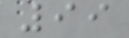99
